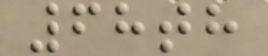68th
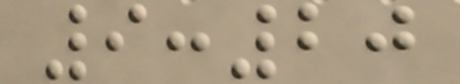9:20
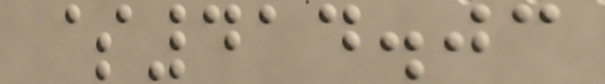$414.03
